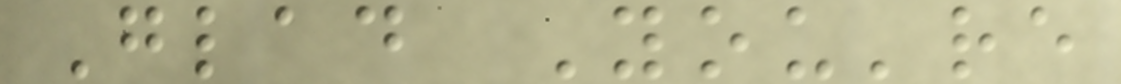Glad You're
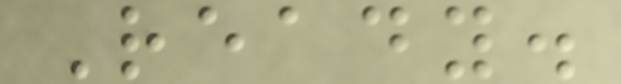Ready.
